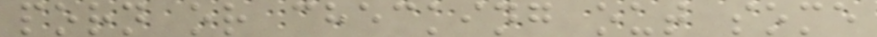porn or checking out some
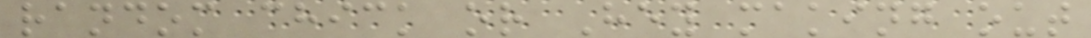random chick or Hey making out
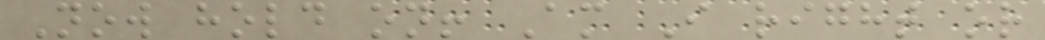Now hold on! Am I right or
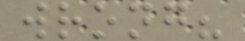wrong?
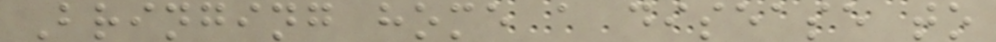Bringing home a disease to
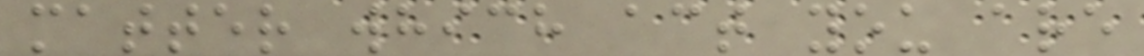matter which act you are
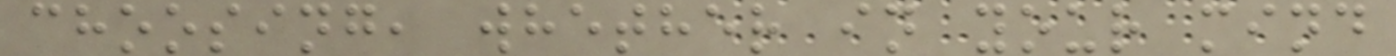choosing, whether in your mind
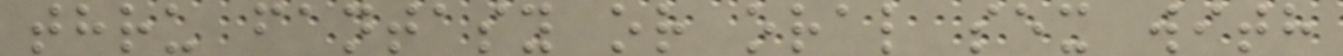thru fantasy or oral sex with
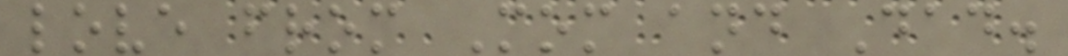love from Mom and Dad.
